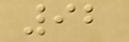92
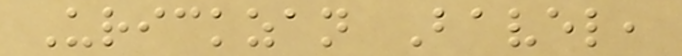Urickzan Bavel,
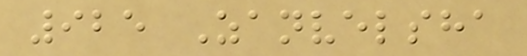925 Zanvelsha
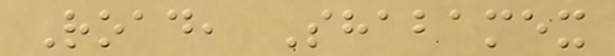Road, Shabamex
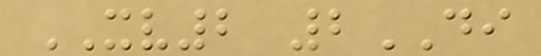XV2 2DI
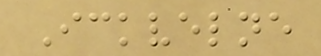Ickvelne
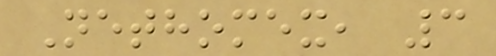Nethomex, 3
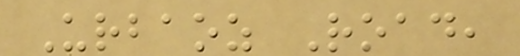Urbaoz Road,
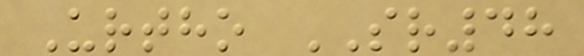Urtho SR48
